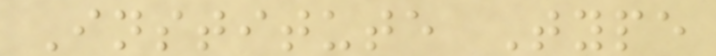Institute Type
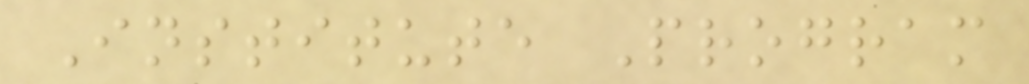Institute Program
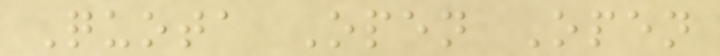Quota Open Open
